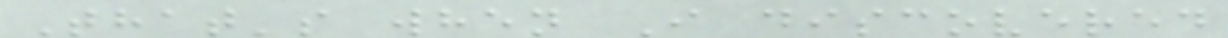That's when I discovered
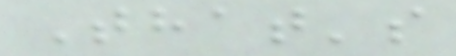That's
